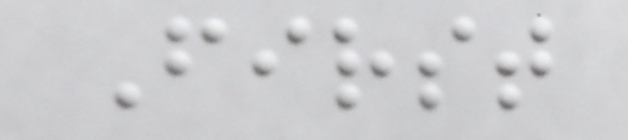First
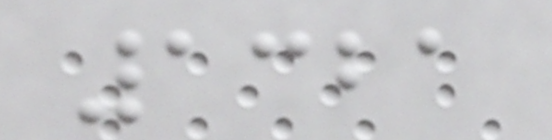1321
